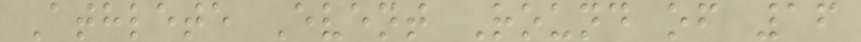Athlete Event Round of 16
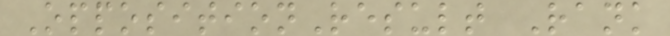OppositionResult Rank
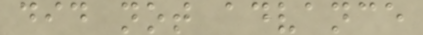did not advance
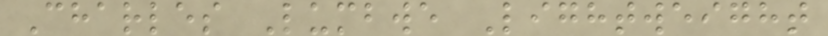Charles Lumbwe Lightweight
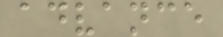advance
